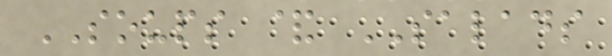SOUPS & SALADS
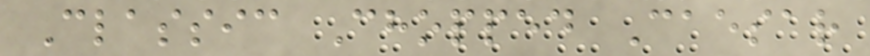Classic Chopped Caesar
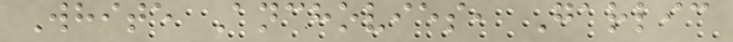White Anchovies, Garlic
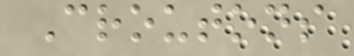Croutons
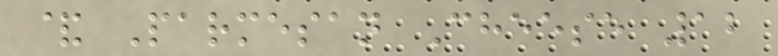& Parmesan Cheese 12
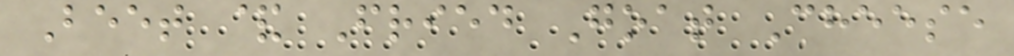Beet & Fried Goat Cheese
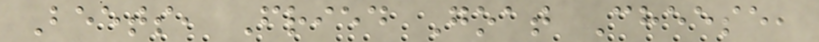Beets, Fried Goat Cheese,
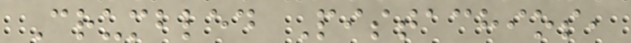Crumbled Pistachios,
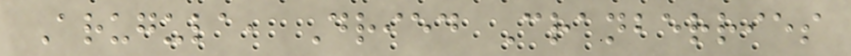Arugula, Dried Cranberries
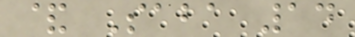& Saba 14
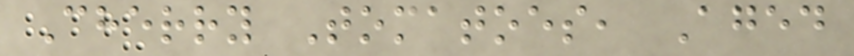Cherry Tomatoes, Aged
